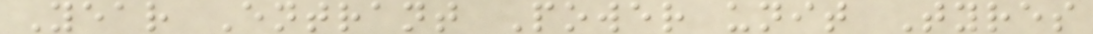Year Entrant Power unit Tyres
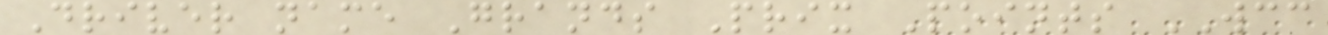Driver name Grands Prix Points WCC
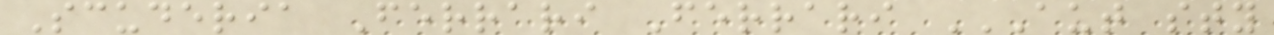Scuderia Ferrari Ferrari AUT STY
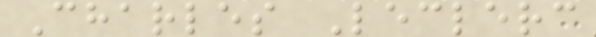Charles Leclerc
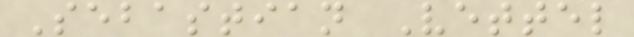Sebastian Vettel
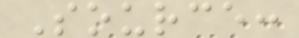Source:
